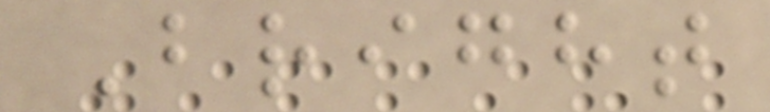Bright
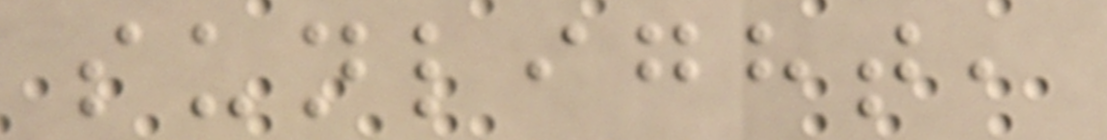sunlight,
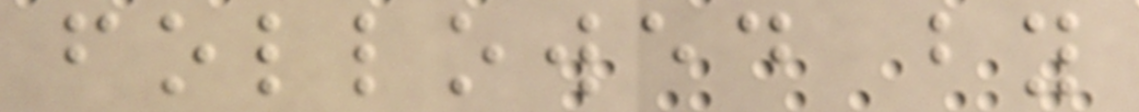followed by
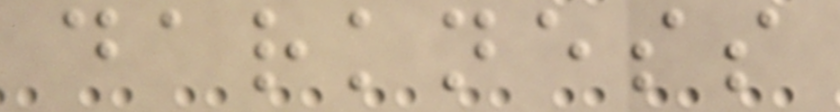darkness
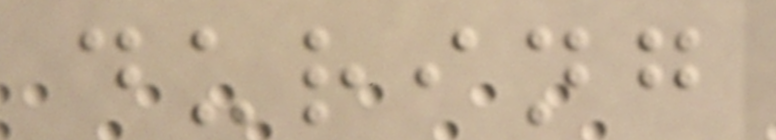during
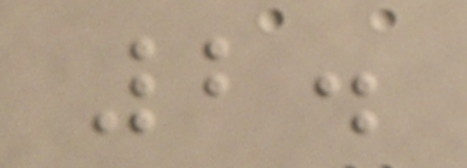2.
